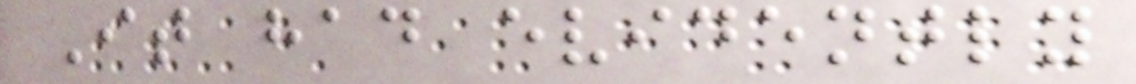It had evidently
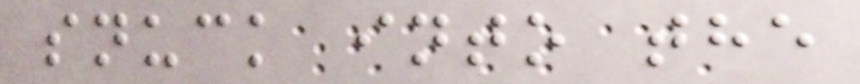snuck into the
